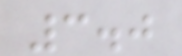3.0
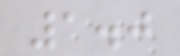1.0
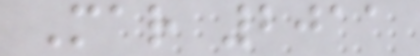Mar 2011
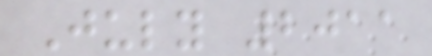July 2011
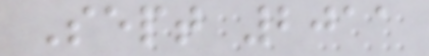Sept 2011
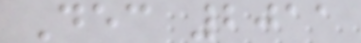Dec 2011
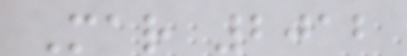Mar 2012
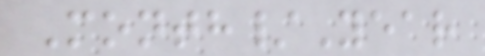Month/Year
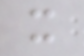x
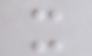x
